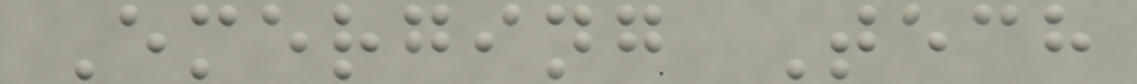Emerging Tech
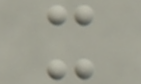x
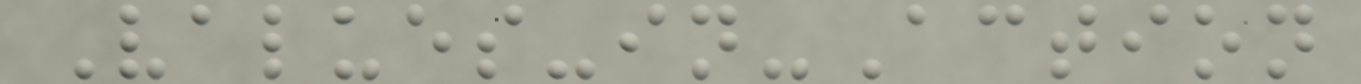Values-in-Action
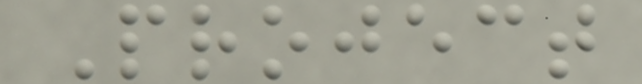Project
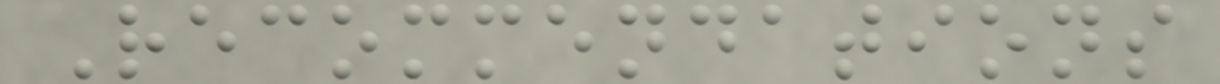Recommendations
